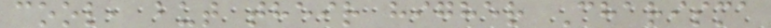cool, but their higher Charisma
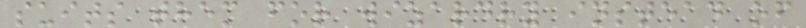suits them for wizardry instead of
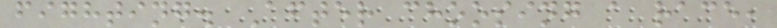fighting. After choosing a race,
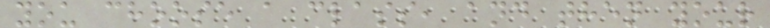you choose a class, and then your
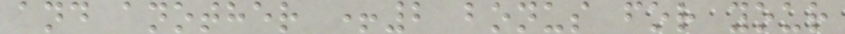and another +2 bonus for your
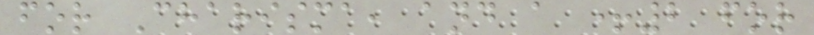for Charisma, and a +2 for
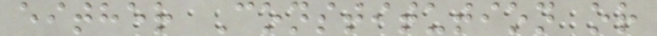either Constitution or
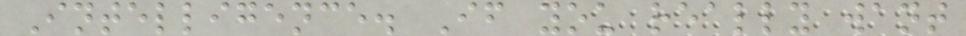Intelligence. If you really want
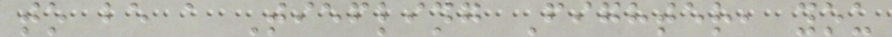to be a Tiefling Fighter, you
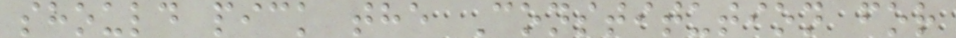should pick the Constitution for
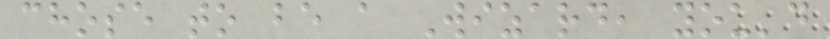chose to be a Wizard, you'd
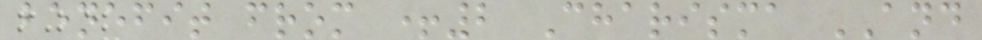benefit from +2 Charisma AND
